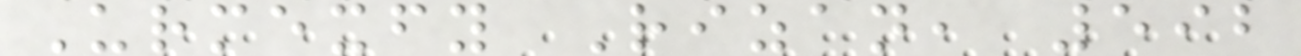Urmexfy Rizan, 592
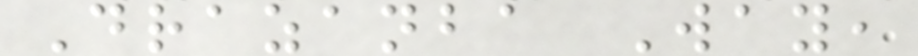Drazanba Way,
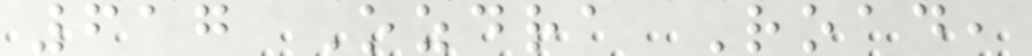617 Ozdra Road,
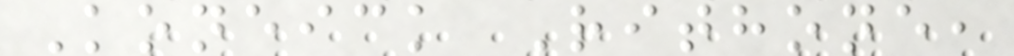Koneick Rithone,
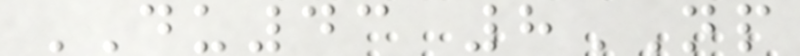DU43 8NP
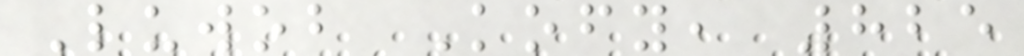Luwob Kofy, 825
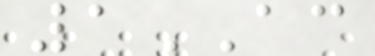1AC
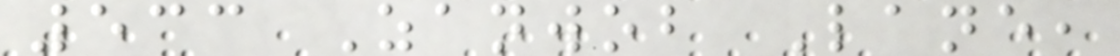533 Zanwob Lane,
